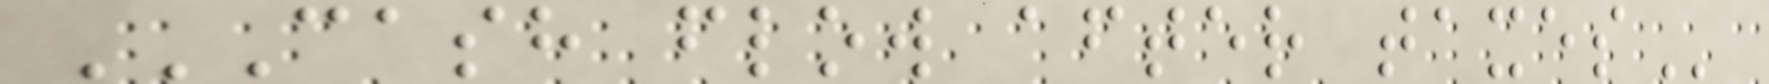CASH FLOW AFTER TAXES
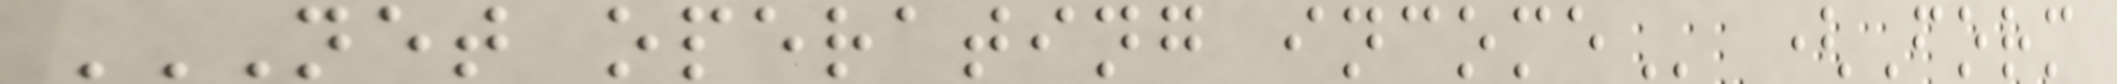NET OPERATING INCOME (Form
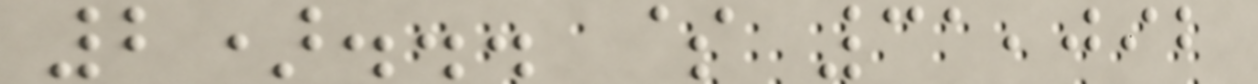2)... $ 31,092
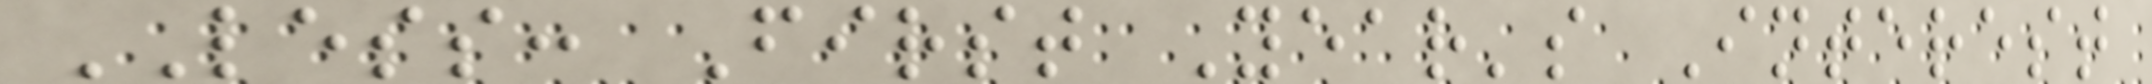LESS: First Year's Interest
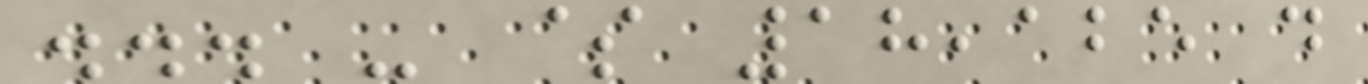... - $ 18,125 d
